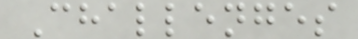Challenges
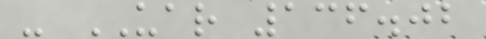- UAR 136.02
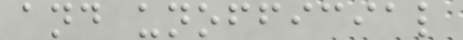and unofficial
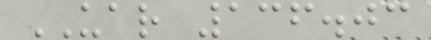UAR 136.03
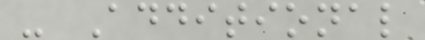- Additional
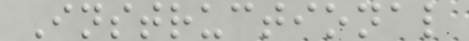Instructional
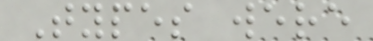Types were
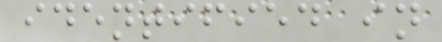identified in
